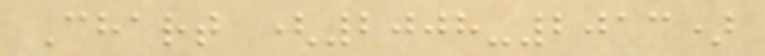Chart (2008-2013)
